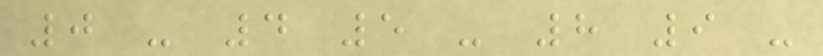0 - 4 5 - 8 9 -
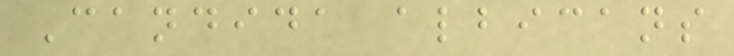Candida albicans
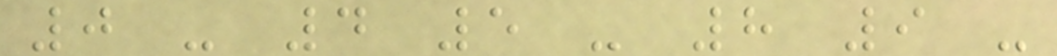0 - 4 5 - 8 9 -
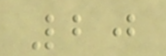20
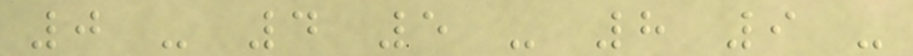0 - 4 5 - 8 9 -
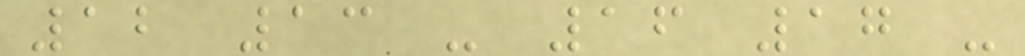12 13 - 16 17 -
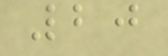20
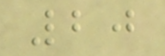20
